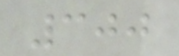300
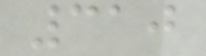310
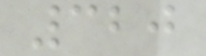320
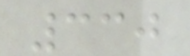330
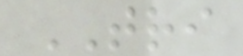TRI
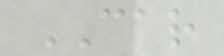CAR
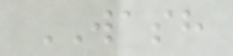WASH
